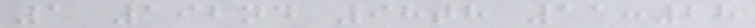1 192nd 98th 11:28
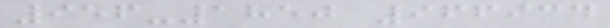956-1850 966934
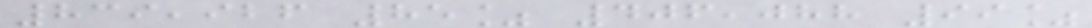839,926 85% 406,088 99%
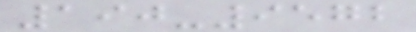190-9572
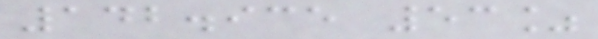142.935 53%
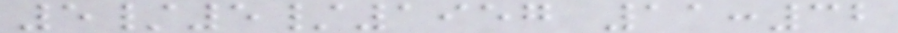5/5/1957 11:32
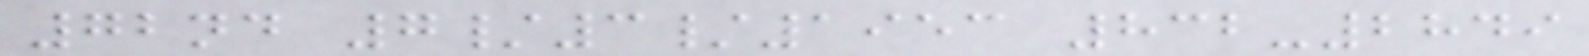72nd 7/3/1953 832-2849
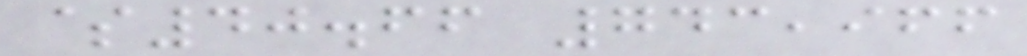$40.66 743,966
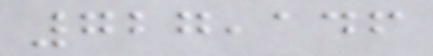727,146
